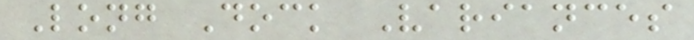Long Dock Variances
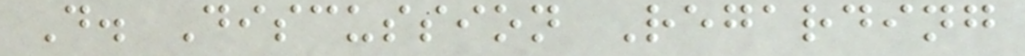D. Discussion Regarding
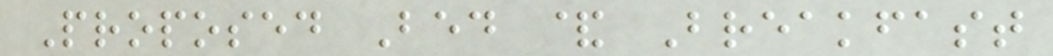Proposed Bed & Breakfast
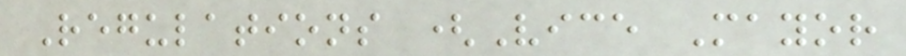Regulations (Vice Mayor
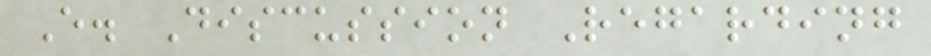E. Discussion Regarding
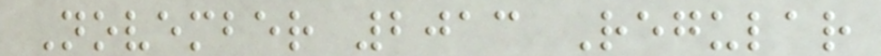November 2013 Regular
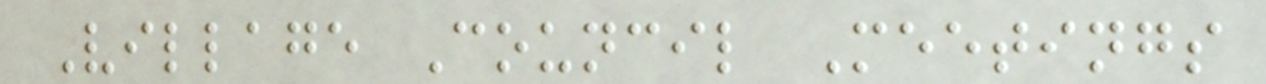Village Council Meetings
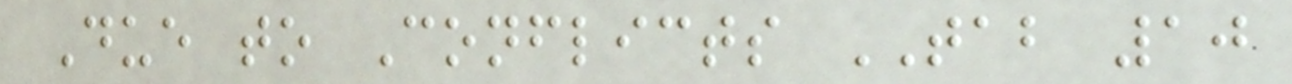Due to Conflicts TAB 10
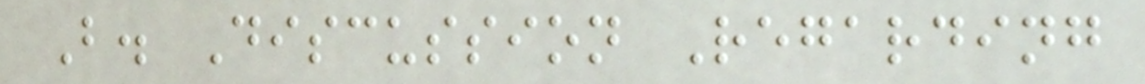B. Discussion Regarding
